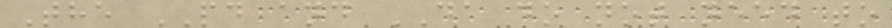The PD and DA do not need to
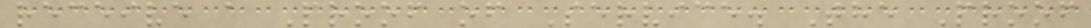receive a Proof of Service. The Proof
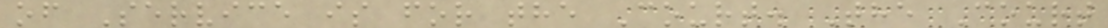of Service is for the Court. The Court
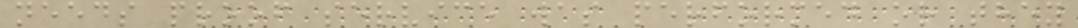needs proof service was performed or they
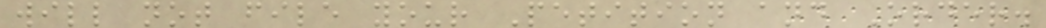will not file your Petition and Order.
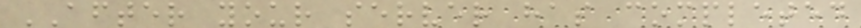AFTER your server has completed
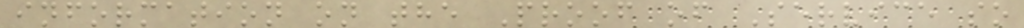information on the Proof of Service so
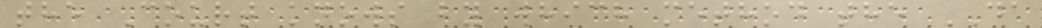the Court knows by which method the DA
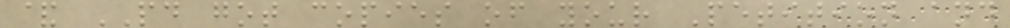& PD got copies of your Petition and
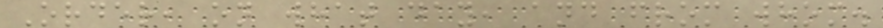Order, on what day, and from whom.
